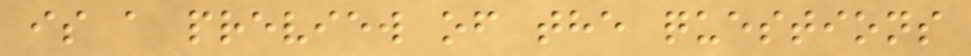is a preview of the questions
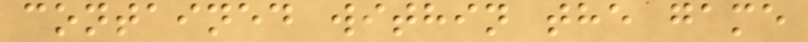contained within the game
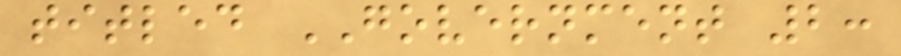titled GOVERNMENT 2:
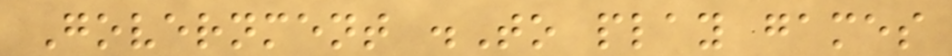Government .To play games
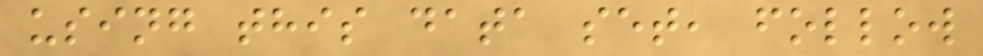using this data set, follow
